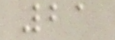21
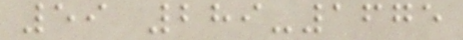59 289-1675
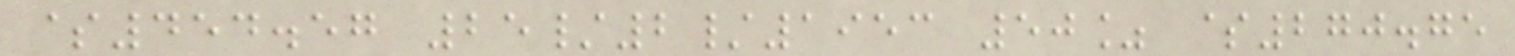$454.57 25/2/1953 50% $270.75
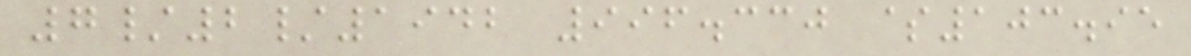7/2/1942 996.330 $103.95
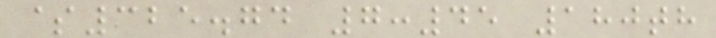$325.74 7:45 180th
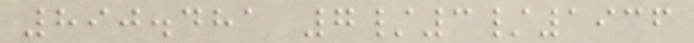890.481 7/3/1936
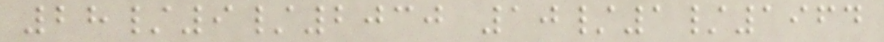28/9/2030 10/1/1964
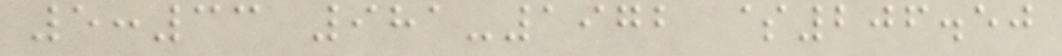5:33 981-1972 $206.50
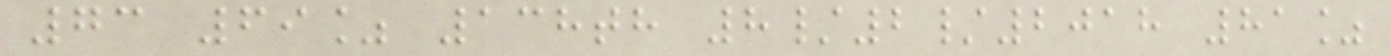73 69% 138th 8/2/2018 81%
